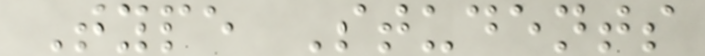Type Students
